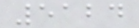5124
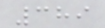389
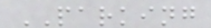PARKING
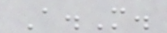A.M.
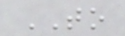TO
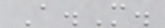A.M.
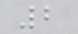2
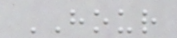HOUR
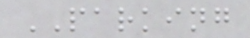PARKING
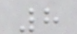8
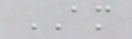AM
